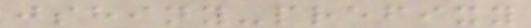jshiny-prefixy
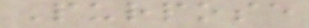Purpose
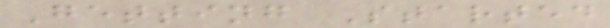Getting Started
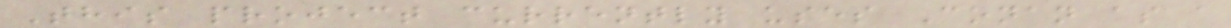This project currently uses Conan as a
